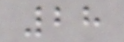28
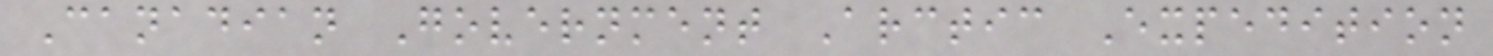Canadian Government Arctic Expedition
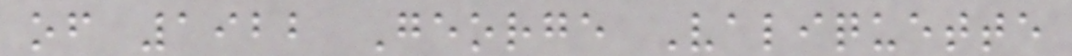of 1922 George Valiquette
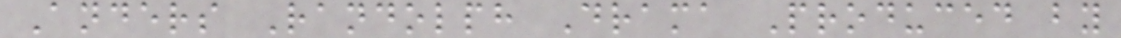Anders Randolph Drama Produced by
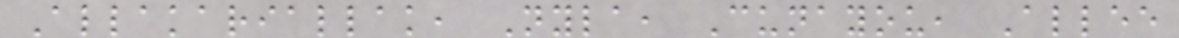Allakariallak, Nyla, Cunayou, Allee
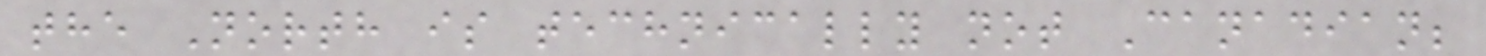the North is technically not Canadian;
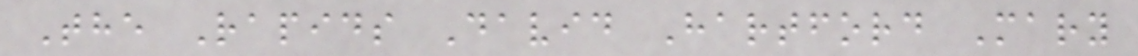The Rapids David Hartford Mary
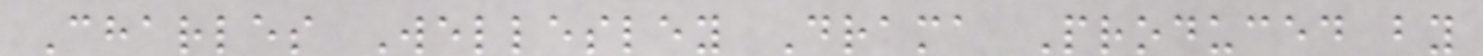Charles Wellesley Drama Produced by
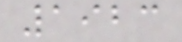1923
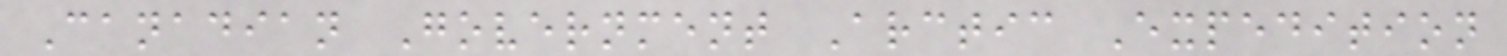Canadian Government Arctic Expedition
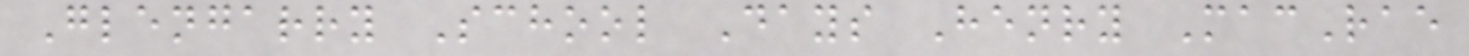Glengarry School Days Henry MacRae
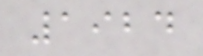1924
